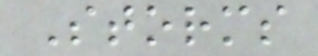Storms
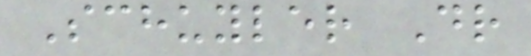Schuyler Dr
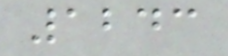1243
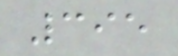395
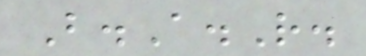B.A.R.
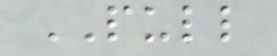PULL
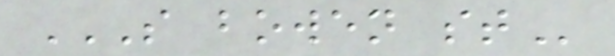S BOWEN ST
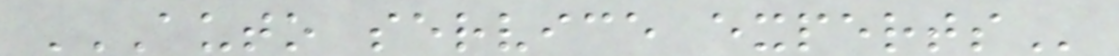AUTO SERVICE EXPERTS
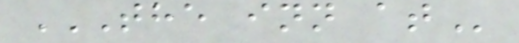THE INN AT
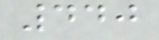440
